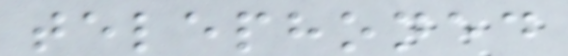telephoned
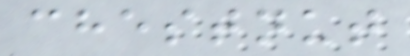chestnut
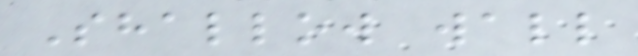Shallow wall
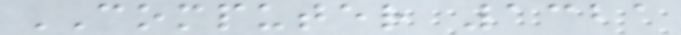COMPUTER 1321
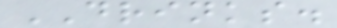DRINKS.
